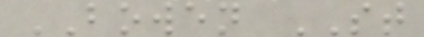BOWEN ST
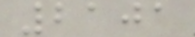2101
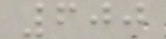600
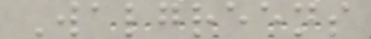Walgreens
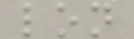lon
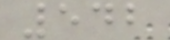542
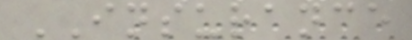INSURANCE
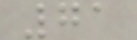71
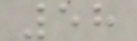58
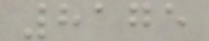8175
